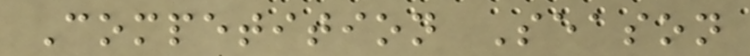Competition Season
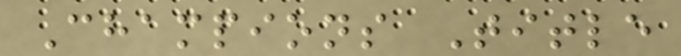Champions Title
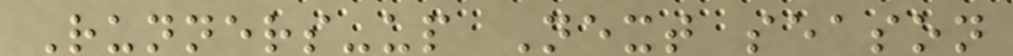Runners-up Next season
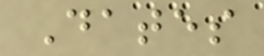Dates
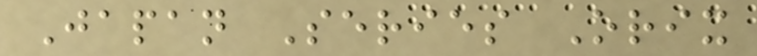Japan Series Orix
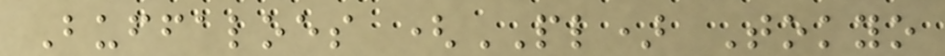Buffaloes (PL) Tokyo
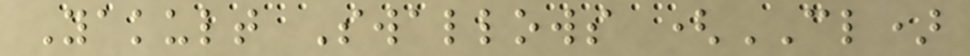Yakult Swallows (CL)
